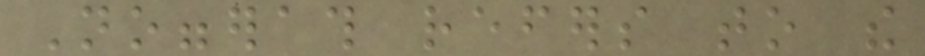Noggerath refers to the
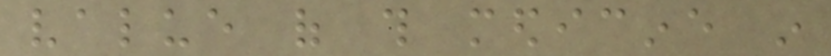value of this medicine in
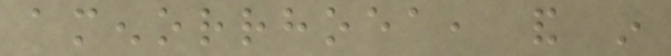amenorrhoea, and in
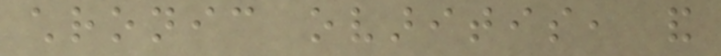chronic ovaritis, and
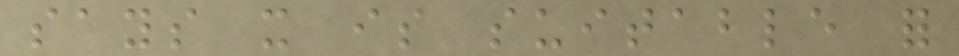says it is suitable for
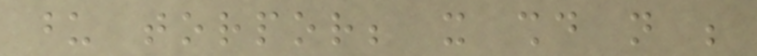upon torpor; it should not be
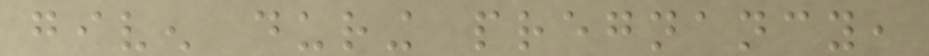given during pregnancy,
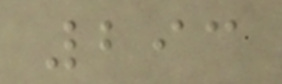293
